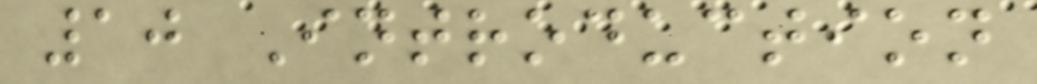10 Introduction
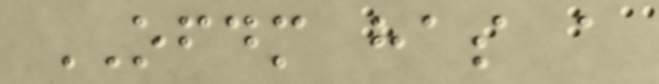OFDM has a
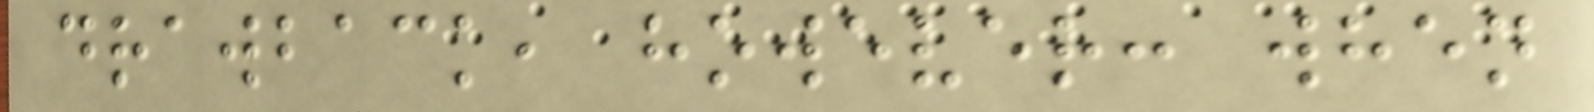drawback, however: when
